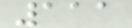111
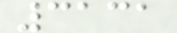3131
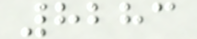8283
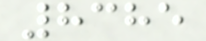8385
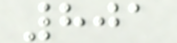801
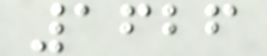1626
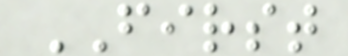FIRST
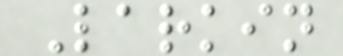Larkin
